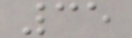35
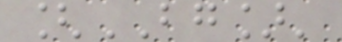[BG]'
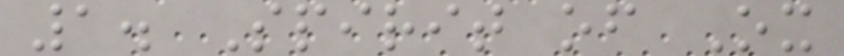1. Spirit of Ox
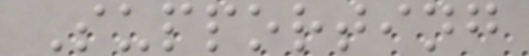Supporting
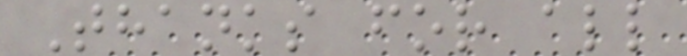Thanks for all
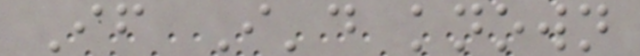If I'd known
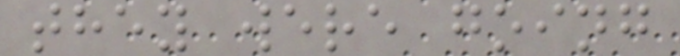they were going
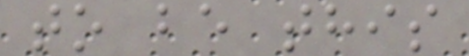to be this
